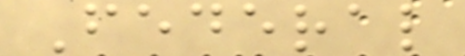Federal
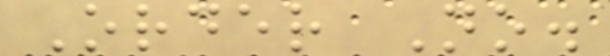Order No.
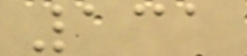131
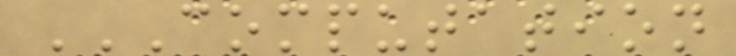COMPUTATION
